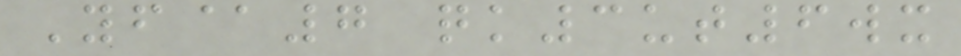Yf@7 qk3ut6wx
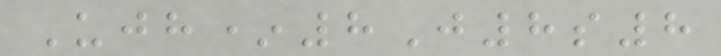Ujh*8J8s8
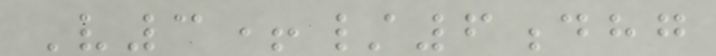V3+/6dhg
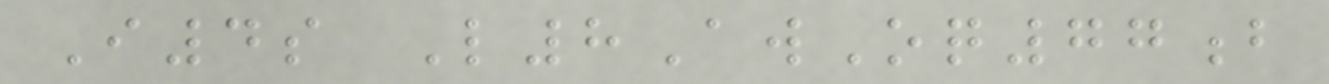I4s L8AwOq77b
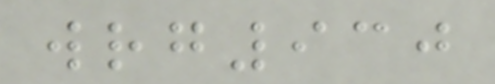wrg930
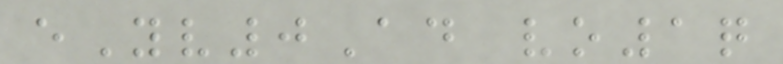eYv0Ad vo1q
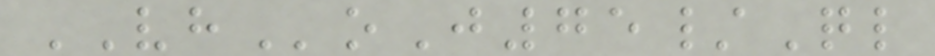VHoJ75/Ql
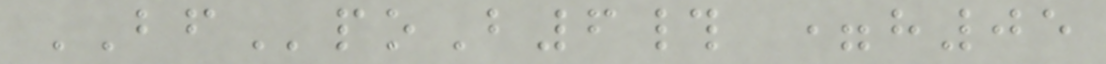BFpoB6# =h05
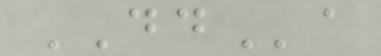DDa
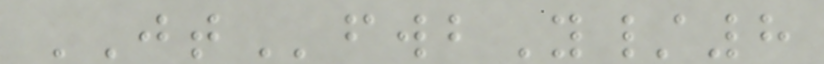JTfwbY/8
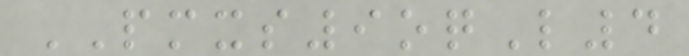PMXS9oqL4
